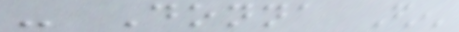- Donna Eden
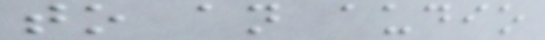to an audio
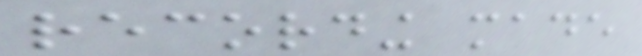recording made
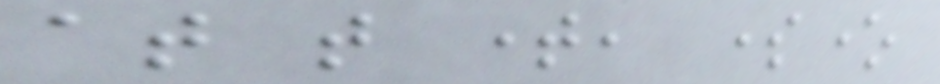at that time, someone
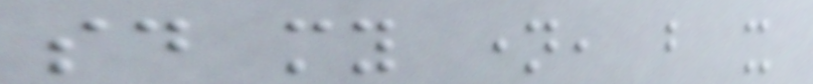said my name, but it
